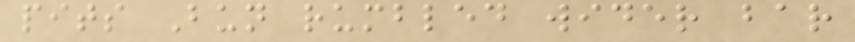pits Bun rumbled wider bar
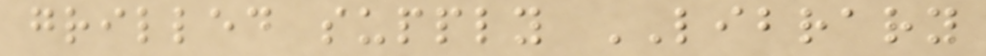grilled supply LIBRARY
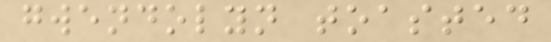gwendolyn toasted
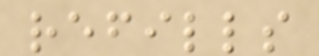refills
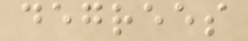degrees
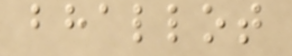bhallot
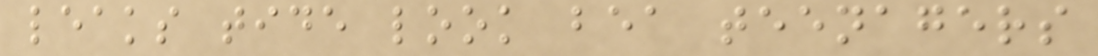leaks tide look bea teenagers
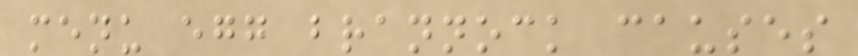menu egg brannock causes
